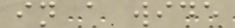in a wide
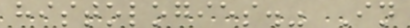histologies." In
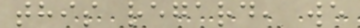this regard, we
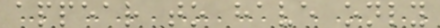appear to have only
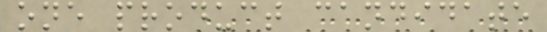one product candidate
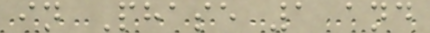in Phase 1 and
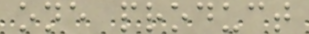one product
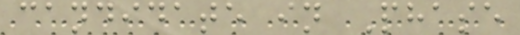candidate in Phase
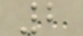2
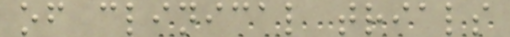of clinical trials
